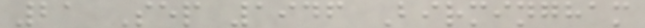21 Sep 1946 Birmingham
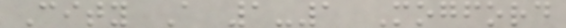City A 1-1 Mogford
